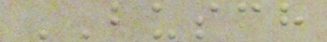BUSCH
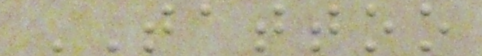TATTOO
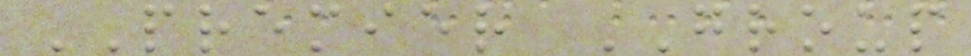PREMIER GROUP
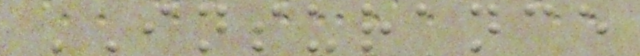INSURANCE
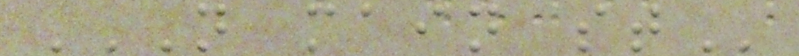N MAIN ST
